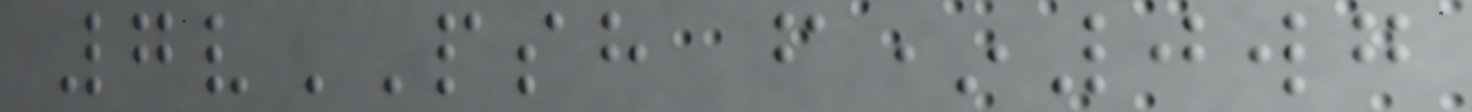7vPSH f*0wg
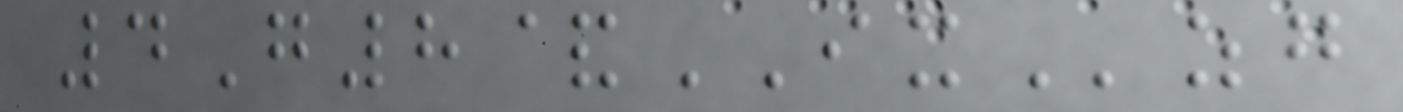4G8&IXzg
